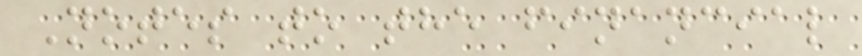Notes to the financial
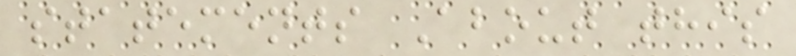statements About this
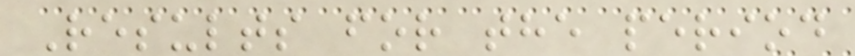Results for the period
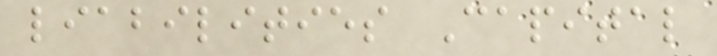liabilities Capital
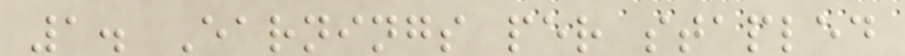1. Earnings per stapled
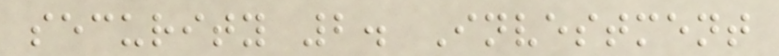security 2. Investment
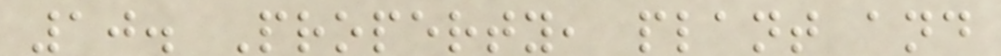10. Property, plant and
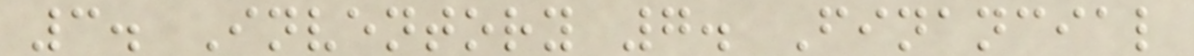3. Inventory 7. Financial
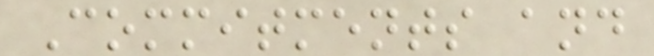Commitments and
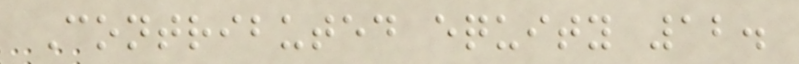Contributed equity 12.
